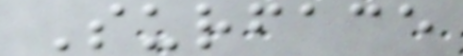Surface
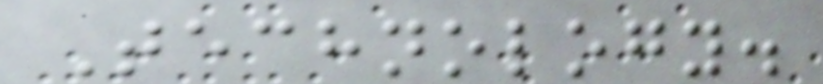Technology.
